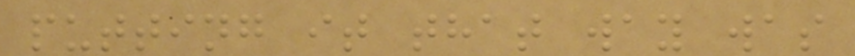putting it that way was
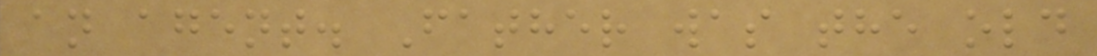an agent. Father was the old
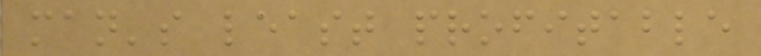man's least profitable
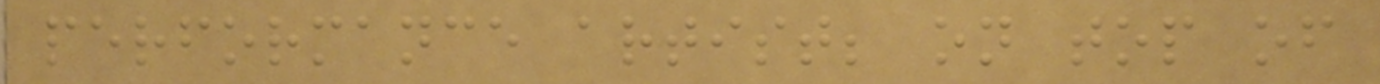performance artist; on top of
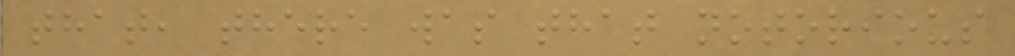that, there was that notorious
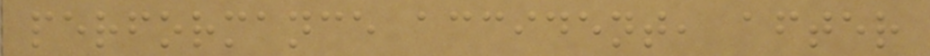performance accident, after
